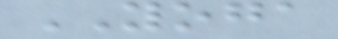YOGA
